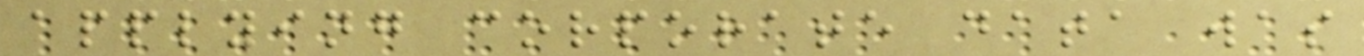applying corporate data was
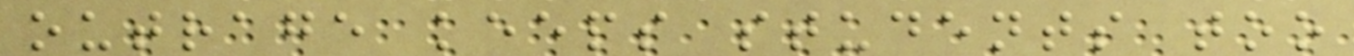outrage keeps students too
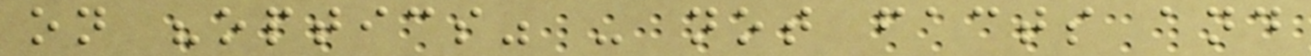on "optics" - not facts and
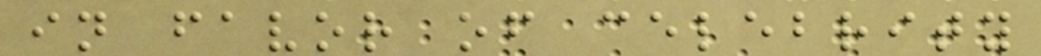in favor of celebrity
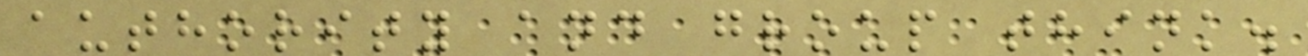authority and group think.
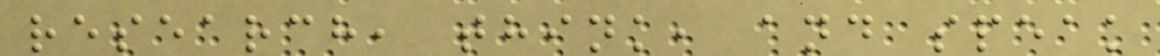research, think, and speak
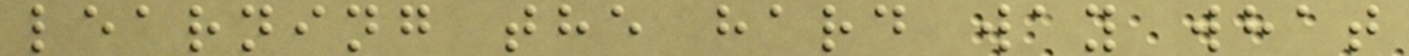learning the hard way what
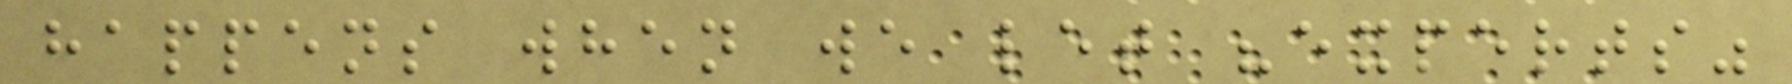happens when we let "experts"
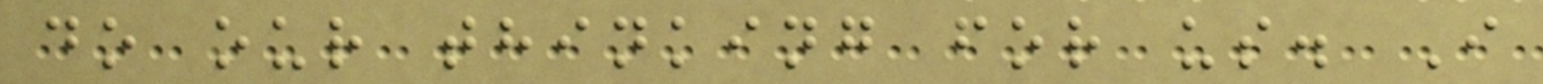do our thinking for us. I
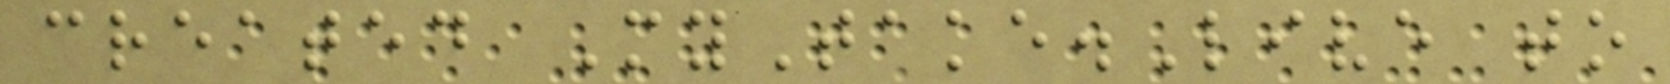created MyTake.Live to
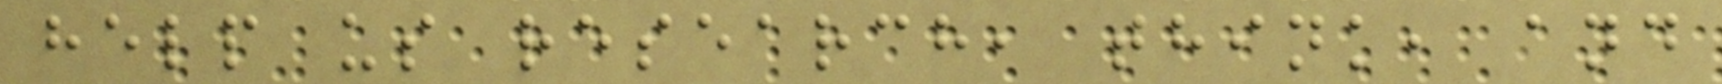help us research, think, and
